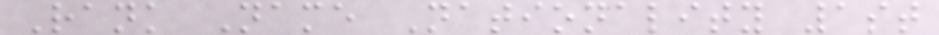Rank Name Nationality 1st
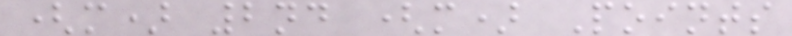(m) 2nd (m) Points
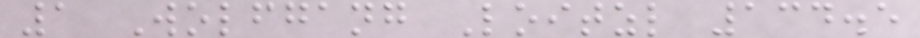1 Wolfgang Loitzl 134.5
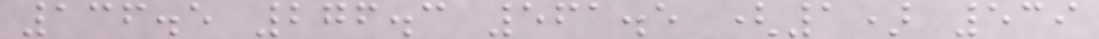136.5 276.3 561.5 (1) 539
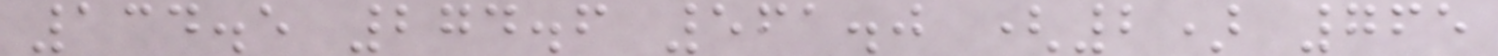134.5 274.6 561.0 (2) 765
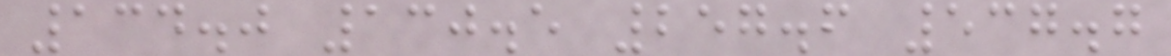134.0 130.5 257.6 537.7
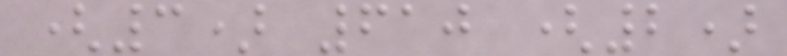(3) 610 (2)
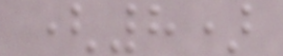(8)
